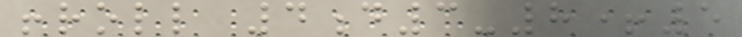!roll 4d3-8+5
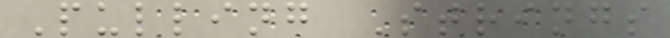Pulling Strings
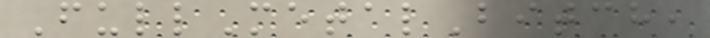FullMetalBitch,
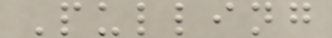Pulling
